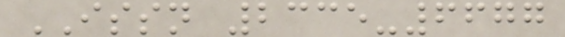ISSN 2335-6677
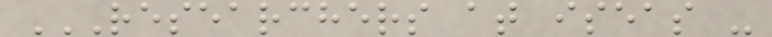RESEARCHERS AT ISEAS -
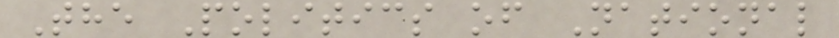The Politics of National
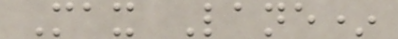Max Lane*
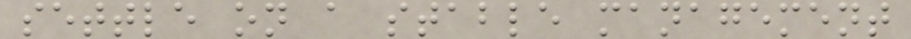settle on a stable management
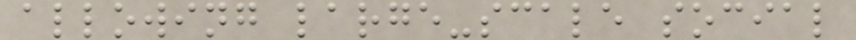allowing large-scale social
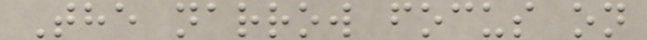The narrow focus on
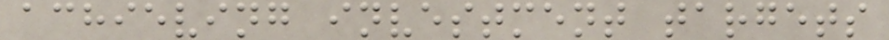achieving investment targets
